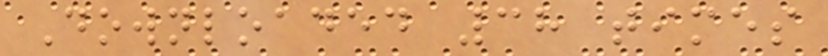Downloaded 38 times
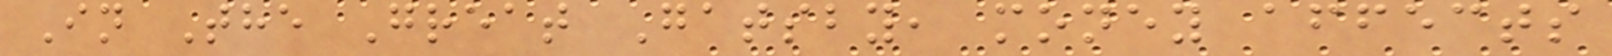In The Great Gatsby, money affects
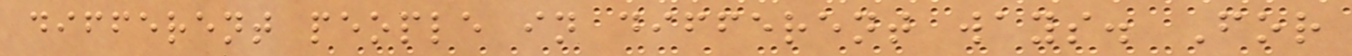different people in different ways. For
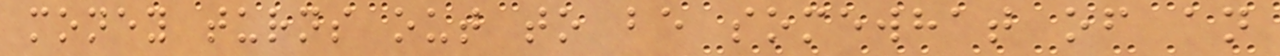money turns out to be somewhat of an
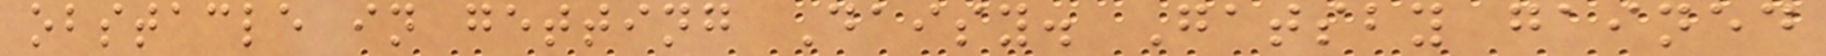obstacle in getting Daisy. Gatsby gained
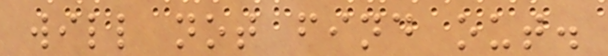will not find out.
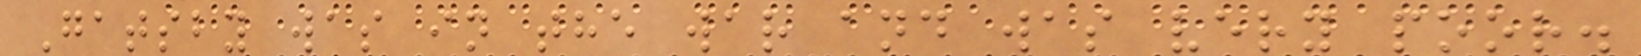Gatsby was in the war and was very poor.
